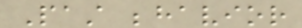Past behavior
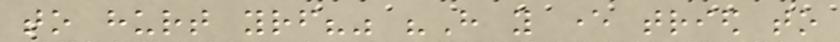to hurt yourself?" "Have you ever tried to
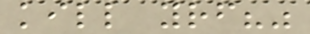kill yourself?"
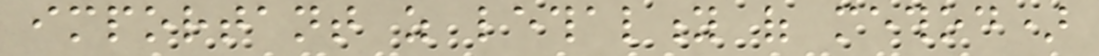important as lethality of method)
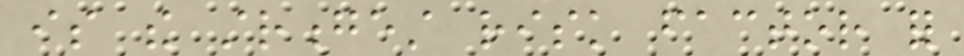is the strongest risk factor for
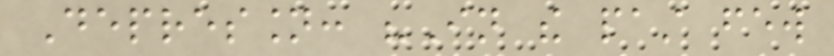Depression: "In the past few
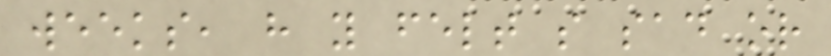weeks, have you felt so sad or
